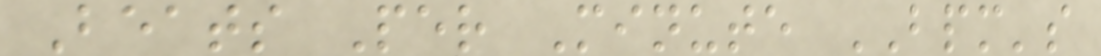Beats Per Minute BPM's
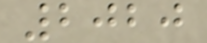2020
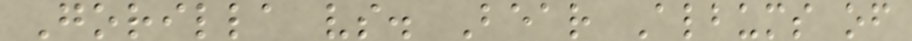Gorilla vs. Bear Albums of
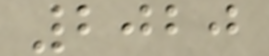2020
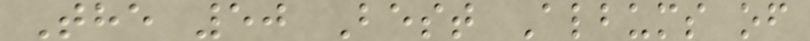The 50 Best Albums of
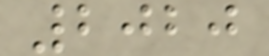2020
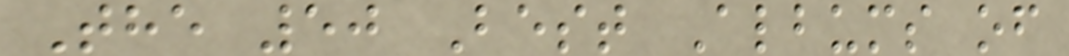The 50 Best Albums of
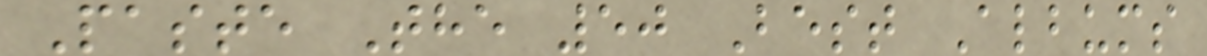Paste The 50 Best Albums
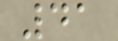41
